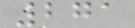271
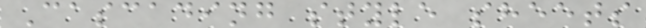Cascading style sheets
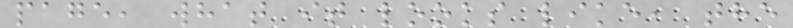page, what it looks like, the
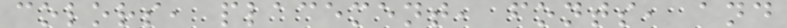colors, placement, fonts, and
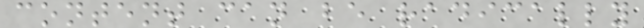content can be radically
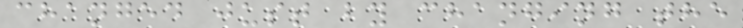changed just by changing the
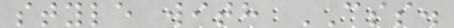style with CSS.
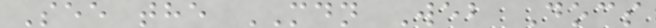See the MDN Web Docs
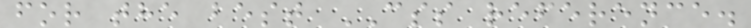for the best CSS reference.
